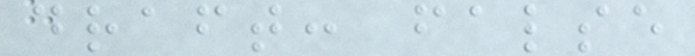draft: false
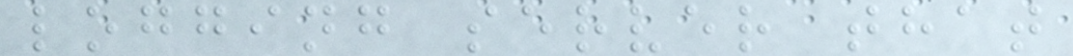logging server that
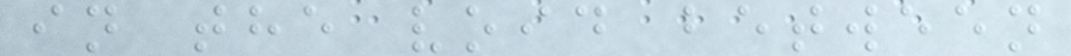in the void between
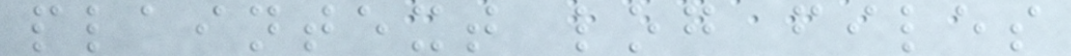plaintext log files
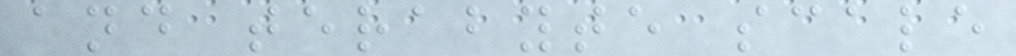and terabyte scale
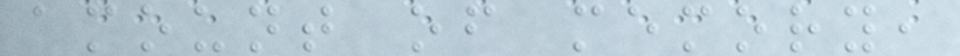amount of memory,
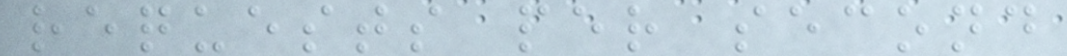requests per second
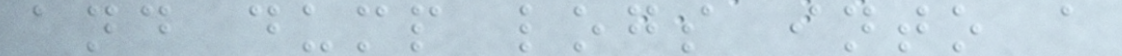and dump logs into a
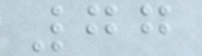77
